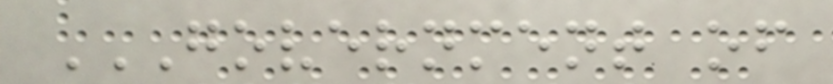GOVERNMENT OF
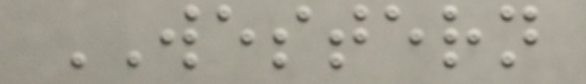WESTERN
